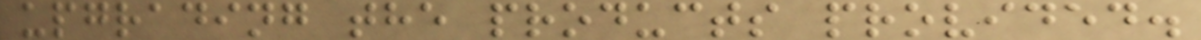upgrading the products provided.
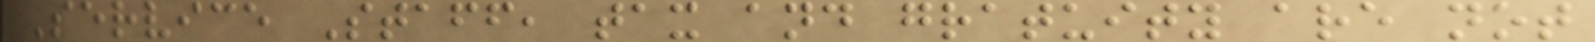Service Staff, tax and gratuity are not
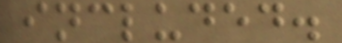included.
